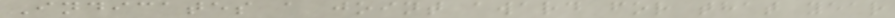Indicates a joint award for that year
